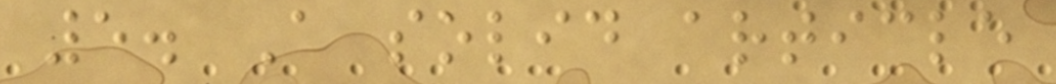5. A solid article
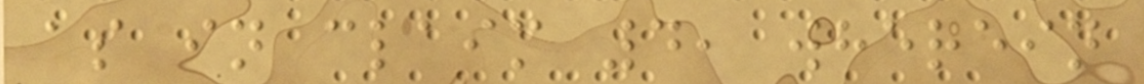as in claim 4, wherein
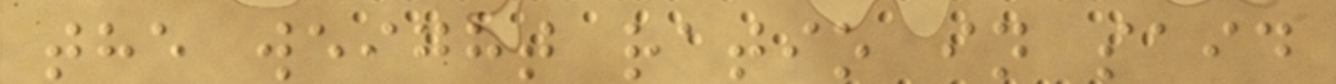the weight ratio in said
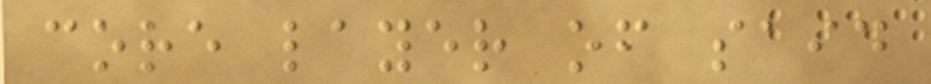core layer of said
